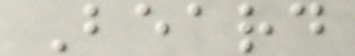Beard
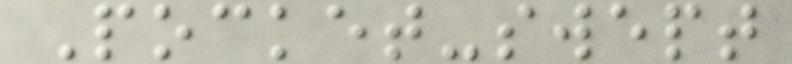Pocket-swept
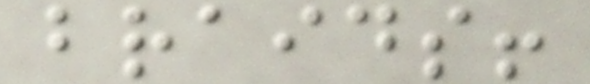braids!
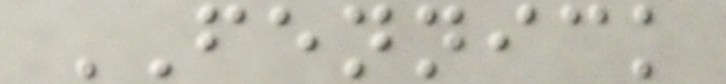FENNICK
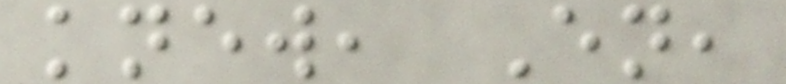knew, En,
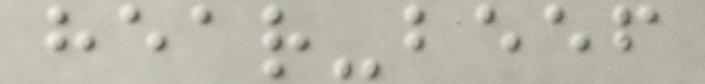hear-beef
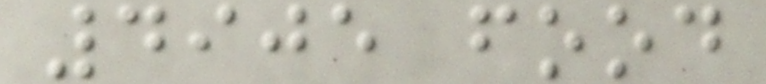4905 food
